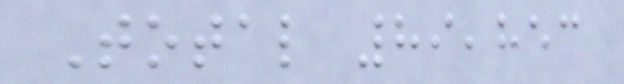Total 89,853
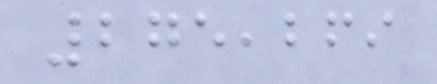275,269
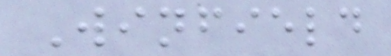Winfield
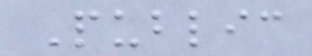Public
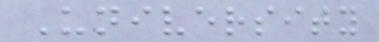University
